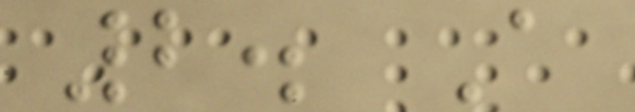2. A
